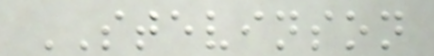STEVINSON
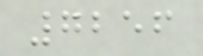7256
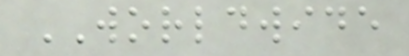WORLDWIDE
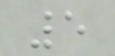5
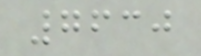7630
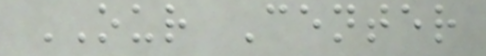OUR Center
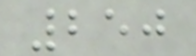250
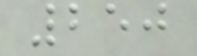250
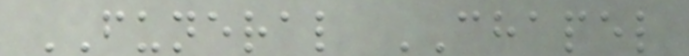FUNERAL CHAPEL
